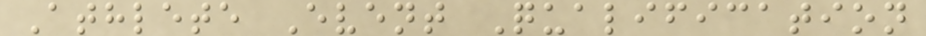Athlete Event Qualification
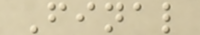Final
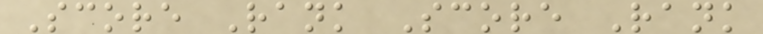Score Rank Score Rank
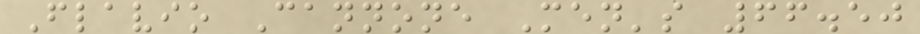Flavio Cannone Men's 66.50
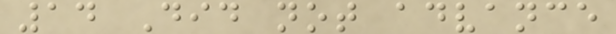14 Did not advance
